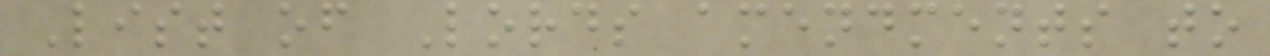List of Lords amendments to
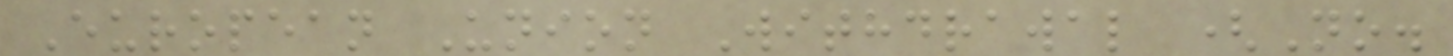European Union Withdrawal (No.
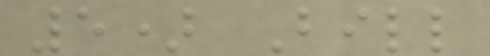5) Bill
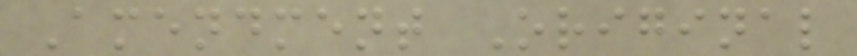Amendment Original
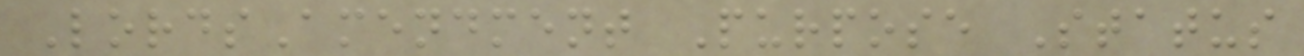LordsAmendment Purpose Status
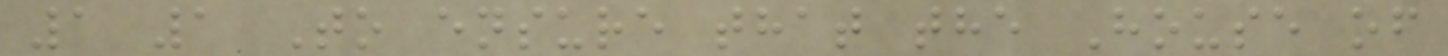1 1 To ensure that the House of
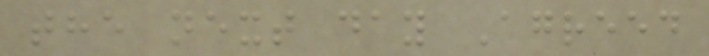the next day Agreed
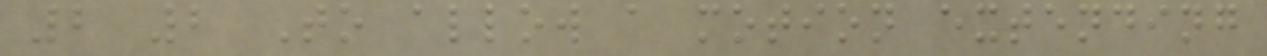2 2 To allow a motion extending
